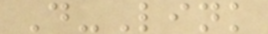D-Link
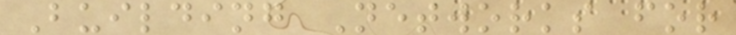Building Networks for
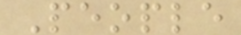People
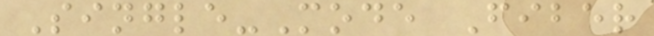Single-Mode Fiber
